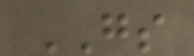GS
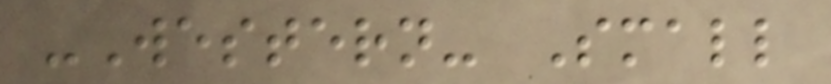-Western- Small
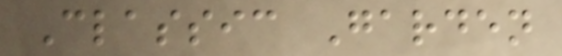Classic Garden
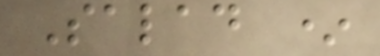Salad *
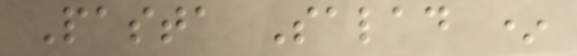Pasta Salad *
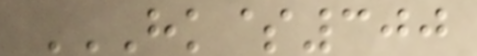HK$300
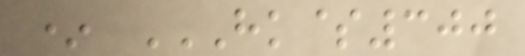* HK$300
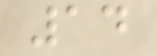14
